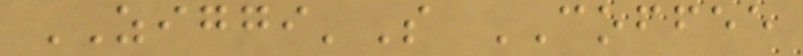ZIGGI'S COFFEE
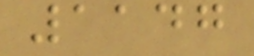1147
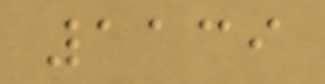1139
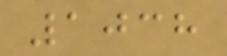1038
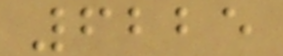6225
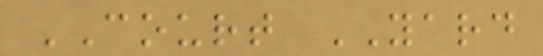COURT YARD
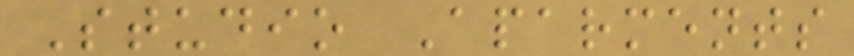Studio Aparments
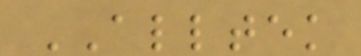ALLTEK
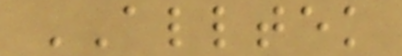ALLTEK
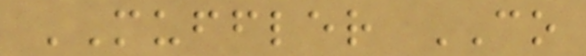MUFFLER CO
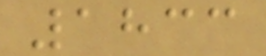1833
